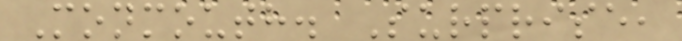Monmouth. Surprise,
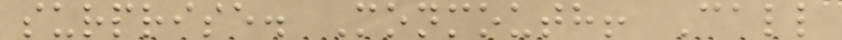surprise. Monmouth! Call
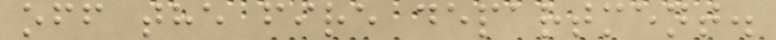off the fire department.
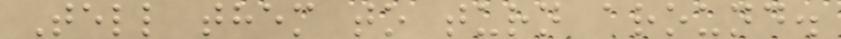Tell them to turn around.
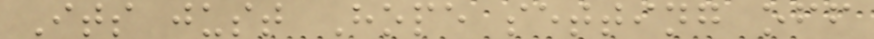Its just Hope setting off
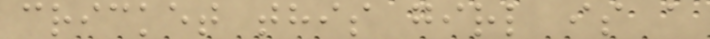cricket this girl is a
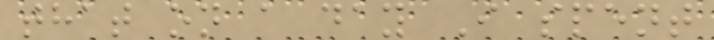that on a day I spent
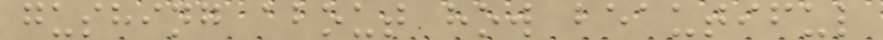gushing about how beautiful
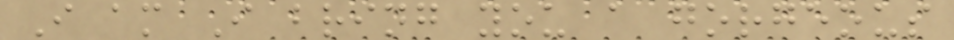I am I bring you a gorgeous
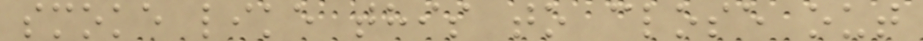smoke like this to close out
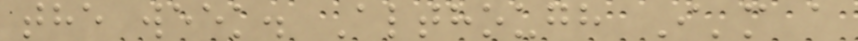the week. Although I'm a
